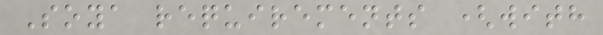Soya requirements (with
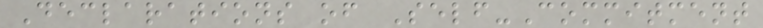Declarations of Self-Commitment
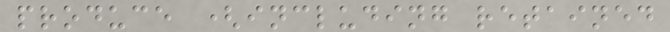produce (including retained
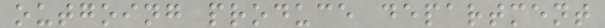outgoing produce department
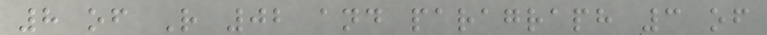8 of R 02 and paragraph 3 of
